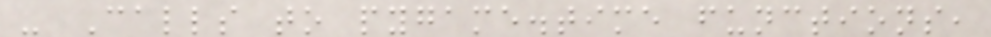- Calls to pygame.time functions,
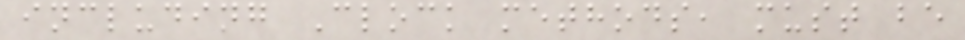including Clock methods, must be
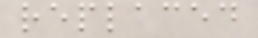replaced
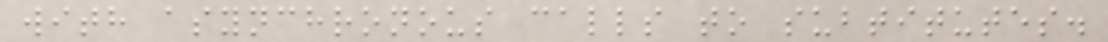with asynchronous calls to subtitutes.
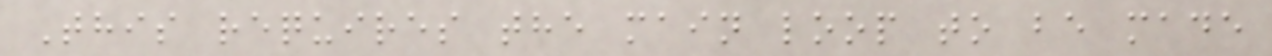This requires the main loop to be made
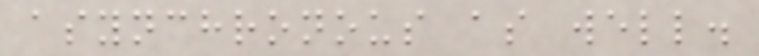asynchronous as well.
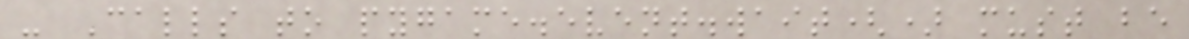- Calls to pygame.event.wait() must be
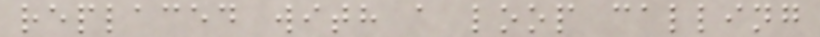replaced with a loop calling
